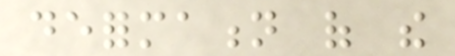deformation of the
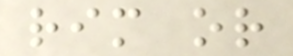rim or
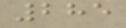285
